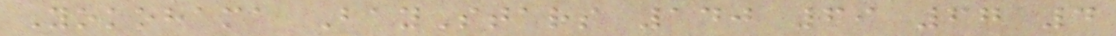Yokohama BayStars 140 69 67 4
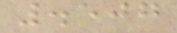.507
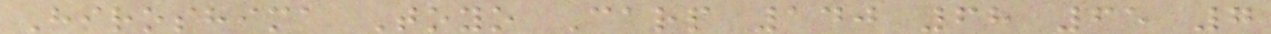Hiroshima Toyo Carp 140 68 65 7
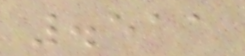.511
